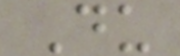Du
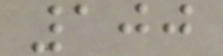100
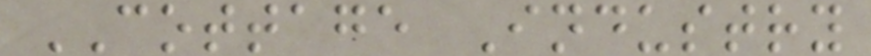COTTAGE Industry
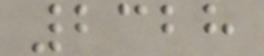2328
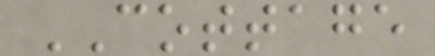COTTAGE
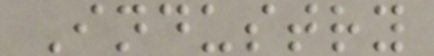Industry
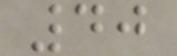40
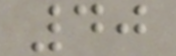40
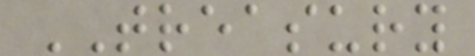TREASURY
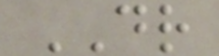DR
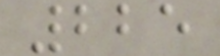225
